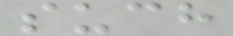such
